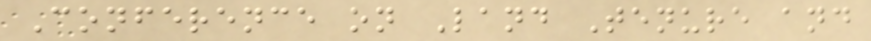Conference on Land Tenure and
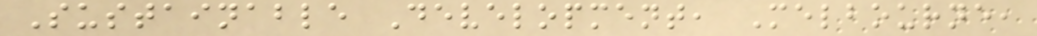Sustainable Development, Melbourne,
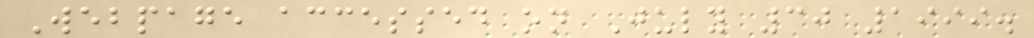Webpage accessed on July 30 1999.
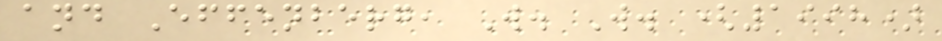and Effenberg, W. W. (1998)
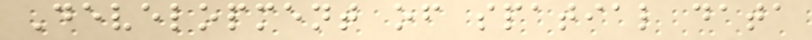Development of spatial data
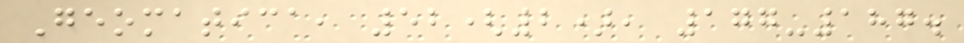Geomatica, 52(2), 177-187.
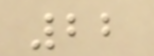22
